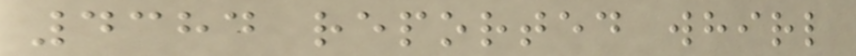4384 reported whirl
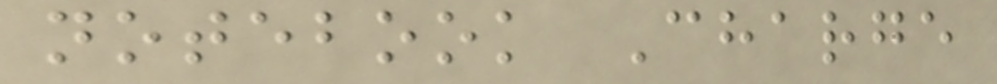notebook Charge
